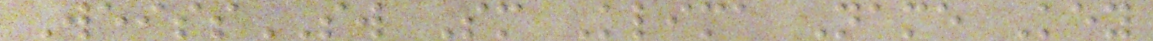WeissSW Sm Klima Name Key
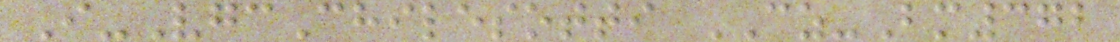I-VgcChilesotti CZ-Bm372
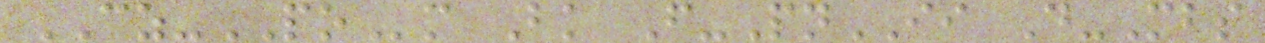CZ-POm Bk F-PnII D-Mbs
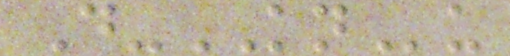D-KNu
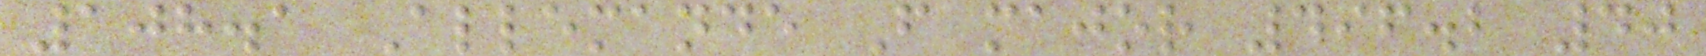108.1 Allemande F major 496.2 40
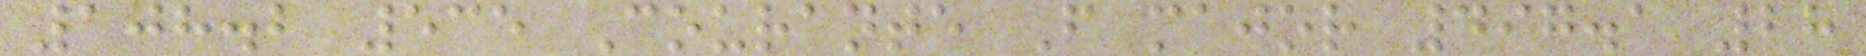108.2 535 Courante F major 497.1 28
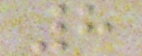8
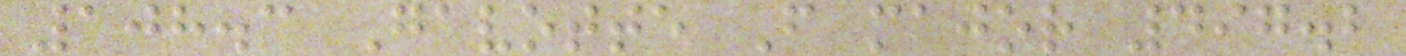108.3 Gavotte F major 497.2
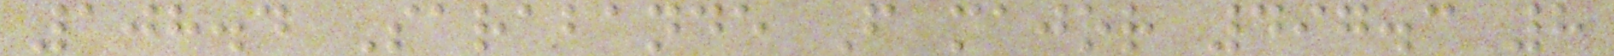108.4 Sarabande F major 497.3 8
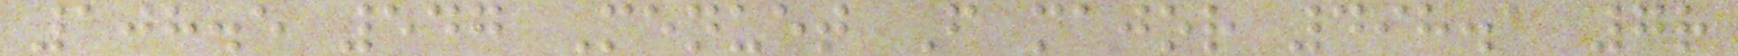108.5 547 Menuet F major 498.1 7r
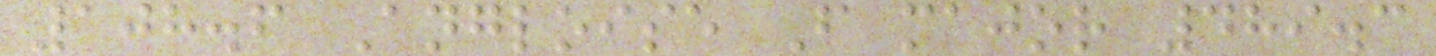108.6 Angloise F major 489.3
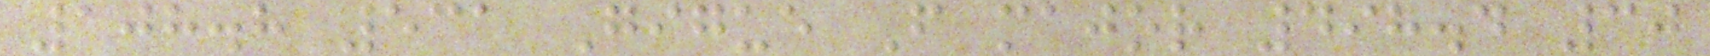108.8 531 Gigue F major 498.4 30
